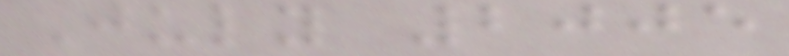July 2005
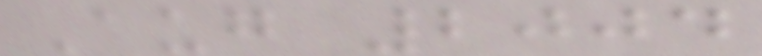Aug 2004
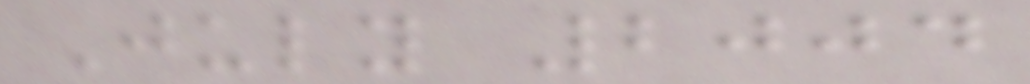July 2004
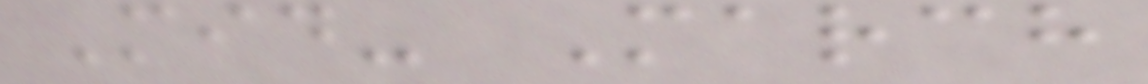Mid- March
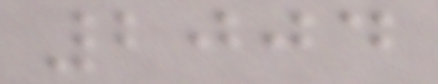2004
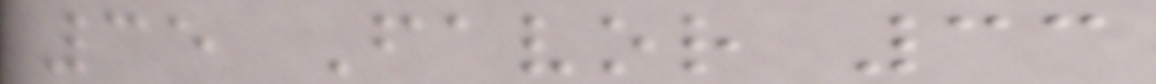35 Favor 33
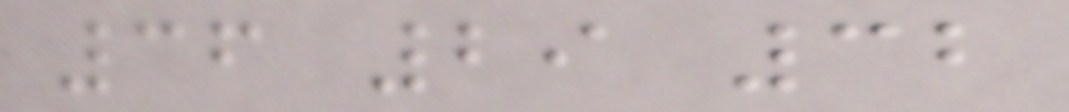36 29 32
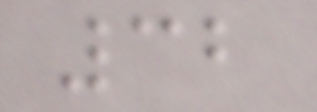32
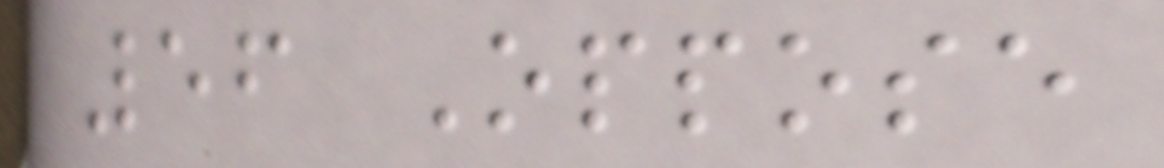56 Oppose
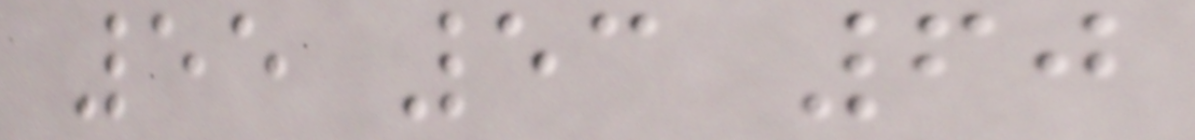55 53 60
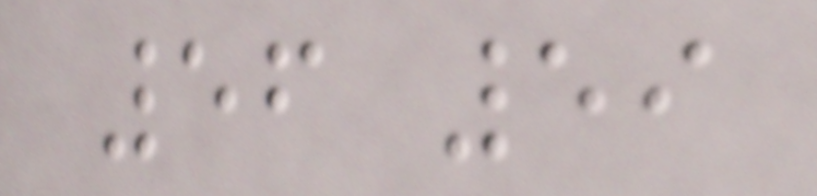56 59
